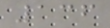136
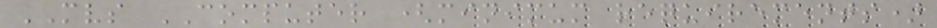MVS COMPUTER (minimum requirements)
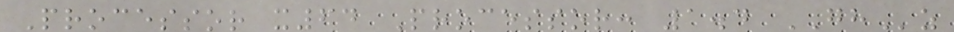Processor x64 Processor: 1.4 GHz
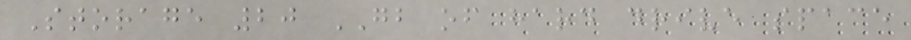Storage 20 GB of hard drive space
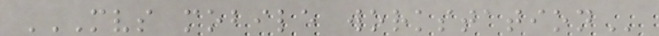MVS MOBILE WORKSTATION
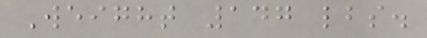Weight 147 lbs.
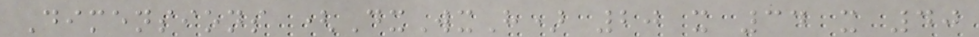Dimensions (DxWxH) 20 x 34 x 40
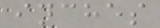inches
